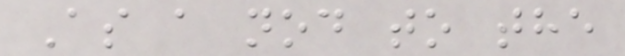As a nod to the
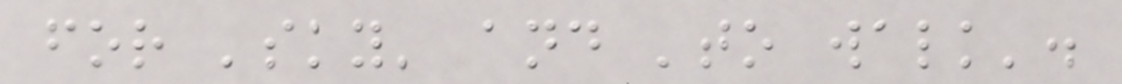for 'sky' and 'to walk'.
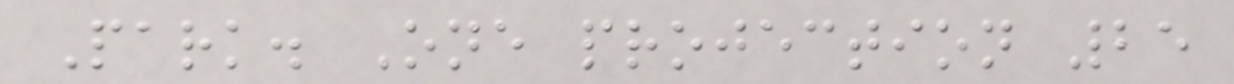Park. One projection 25
